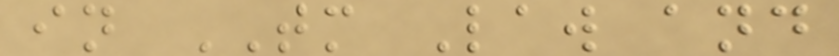in TM Law and
